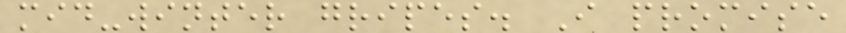mid-winter gripes. I promise
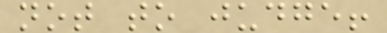not to judge!
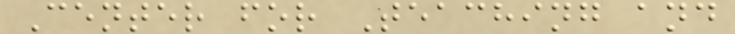Center for Teaching and
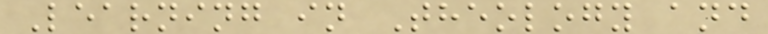Learning in Theology and
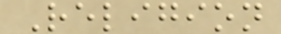Religion
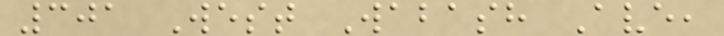301 West Wabash Ave,
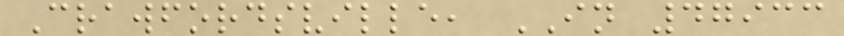Crawfordsville, IN 47933
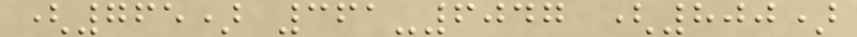(765) 361-6047 (800)
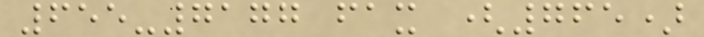655-7177 fax (765)
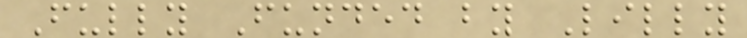Fully Funded by Lilly
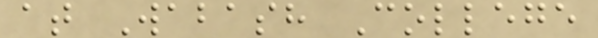at Wabash College
